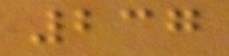237
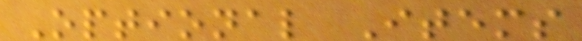Optional Items
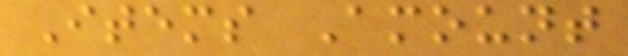Items Amount
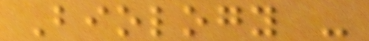Biology -
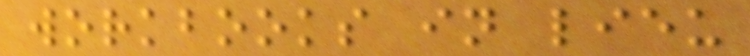workbooks in lieu
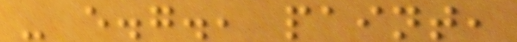- e.g., paint,
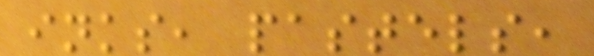inks, pastels,
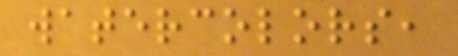watercolors,
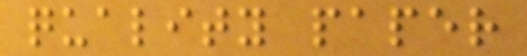quality paper
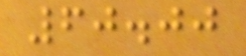60.00
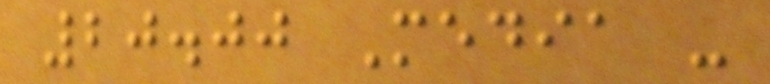20.00 Media -
